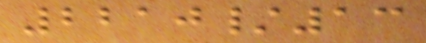2210/13
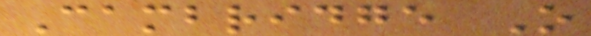Cambridge O
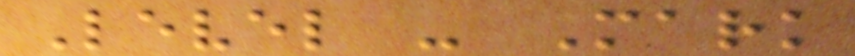Level - Mark
